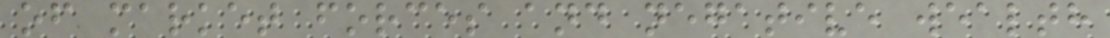of market forces and negative wealth
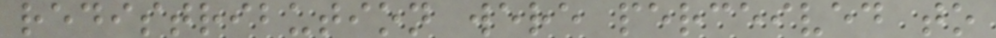redistribution were perceived to
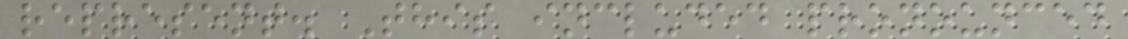represent. This included pronounced
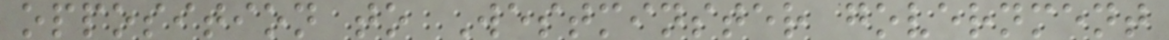opposition to Westminster government
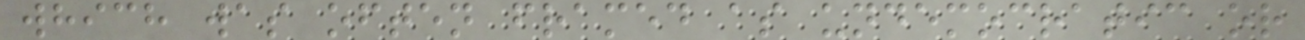which was often framed as undemocratic or
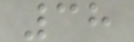38
